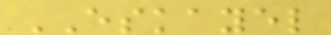ESKAYEL
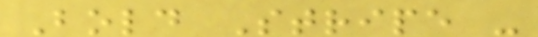Bold Stripe -
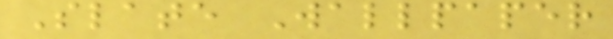Slate Wallpaper
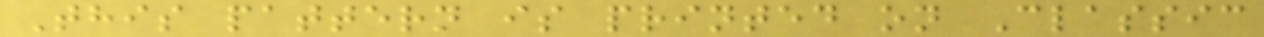This pattern is printed on Classic
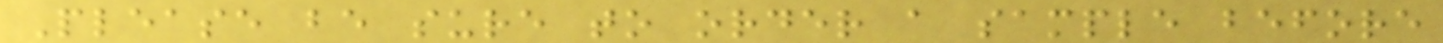Please be sure to order a sample before
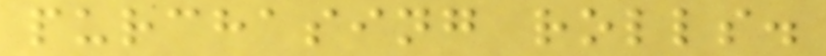purchasing rolls.
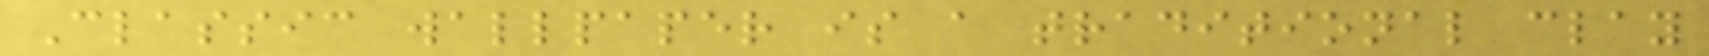Classic wallpaper is a traditional clay
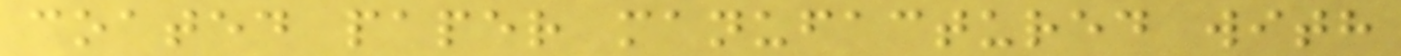coated paper manufactured with
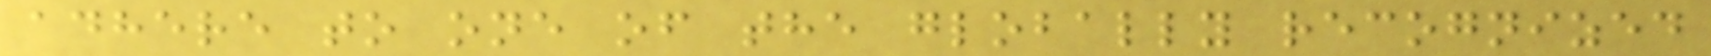adhere to one of the globally recognized
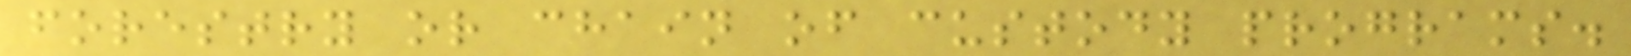forestry or chain of custody programs.
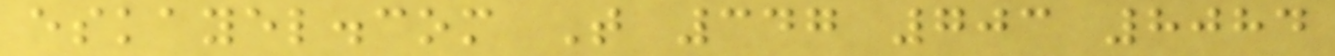eskayel.com T 347 703 8084
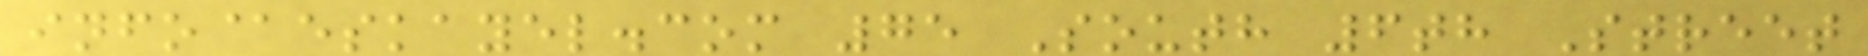info@eskayel.com 75 South 6th Street
